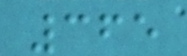365
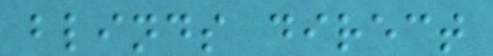blinds direct
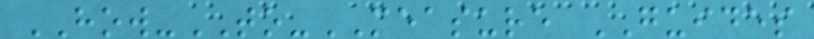HOW-TO-MEASURE GUIDES
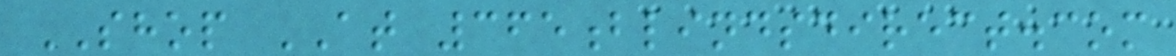SHOP AT 365blindsdirect.com
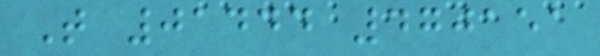T 01444 470151
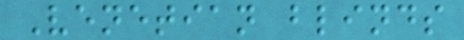Venetian blinds
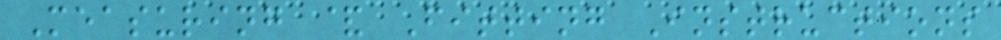Measuring & Fitting Instructions
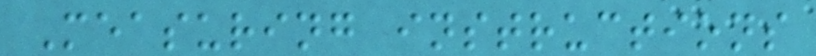Measuring instructions
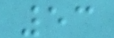53
